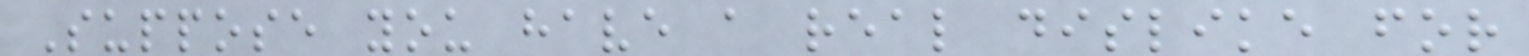Suppose you have a real dislike for
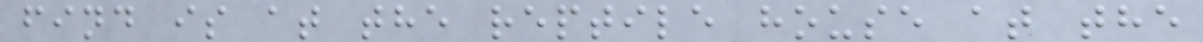find is at the reptile house at the
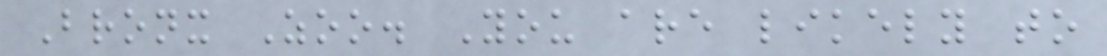Bronx Zoo. You are likely to
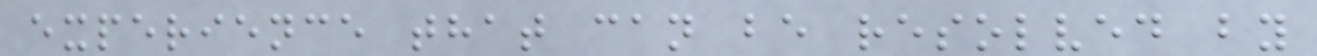experience that can be resolved by
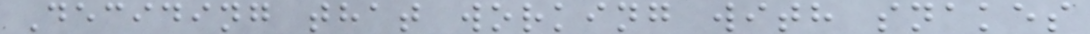Deciding that working with snakes
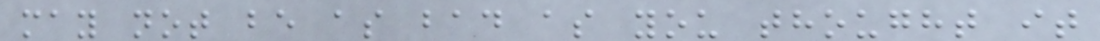may not be as bad as you thought it
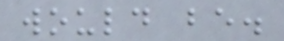would be.
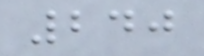240
